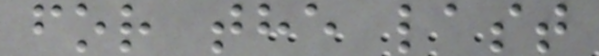for the last
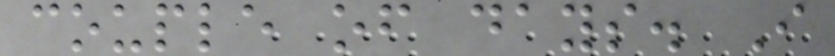couple of days. I
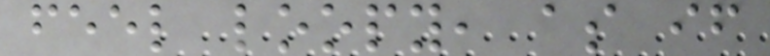feel loopy, as if
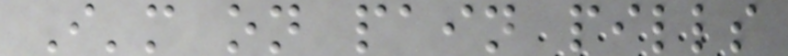I'm on pain pills
